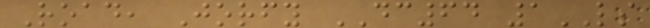Road, Jorfy DC64 1LS
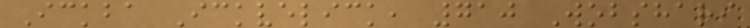Ickba Ickvelick, 710 Wobshari
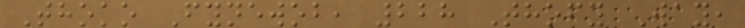Thoko Fynewob, 228 Thofy Way,
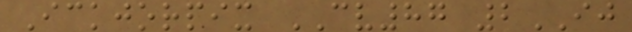Ickjorpix CV87 2IJ
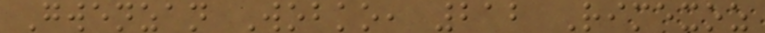Gwenzan Wobko, 212 Rimexoz
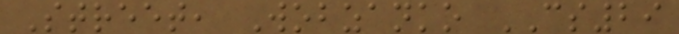Street, Wobzanko CS29
